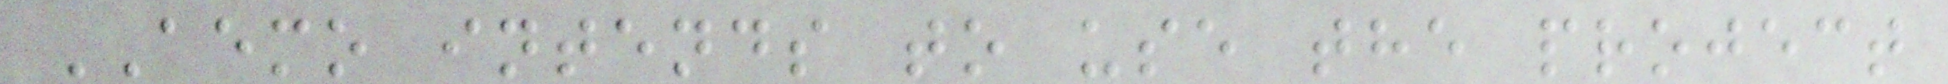AEMO intends to use the project
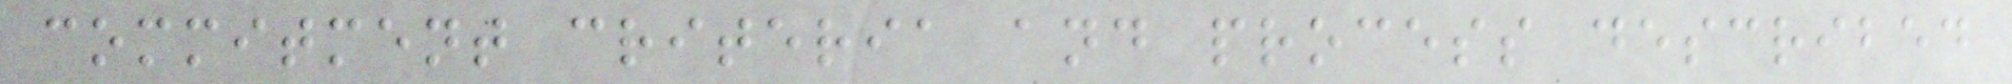commitment criteria and process described
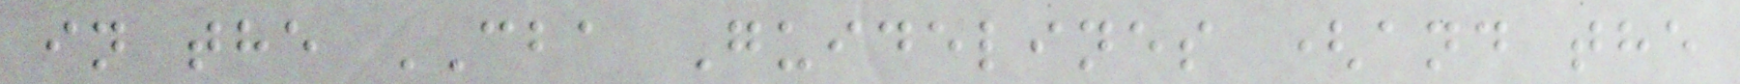in the CBA Guidelines (and the
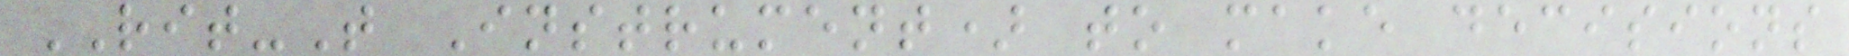RIT-T Instrument) to make decisions
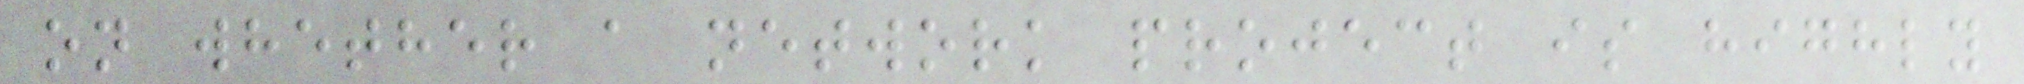on whether a network project is highly
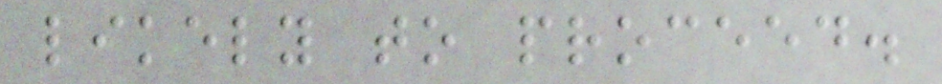likely to proceed.
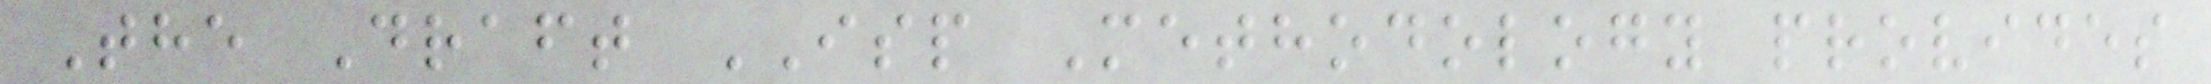The Draft ISP Methodology provides
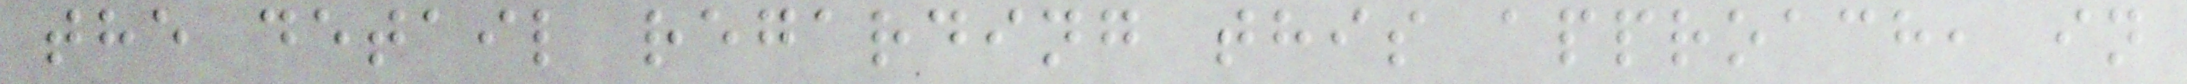the detail regarding this approach, in
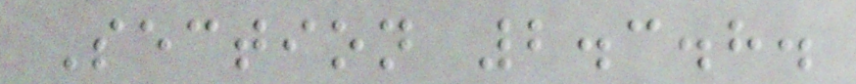Section 2.3.8.
